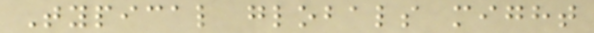Typical globals might
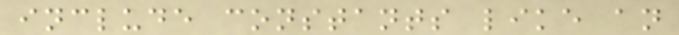include constants like an
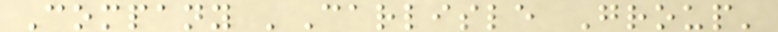Company 'Carlisle Group'
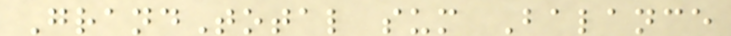GrandTotal sum Balance
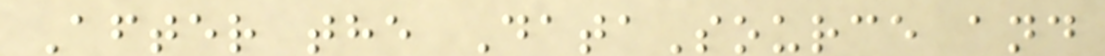After the DataSource and
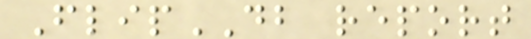FlipDB report
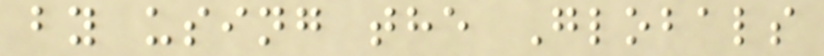by using the Globals
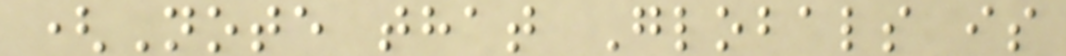(Note that Globals is
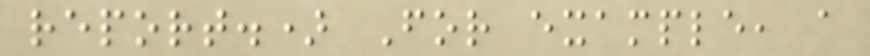report.) For example, a
